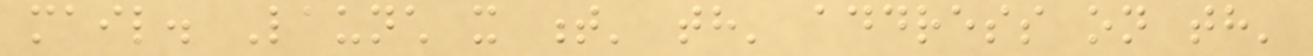mail. Launch it t' th' address on th'
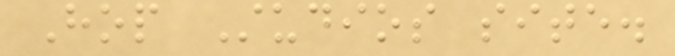Hop Studios site.
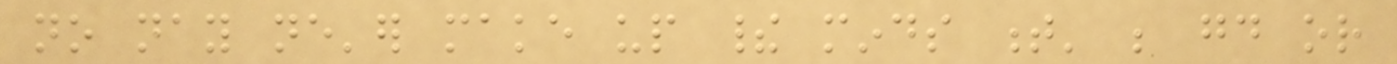no nay ne'er make up their minds t' be good or
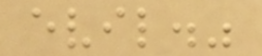evil."
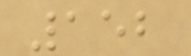152
